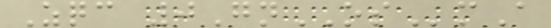Zqc 0GnOSmA
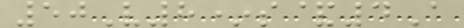50V8*s&4A
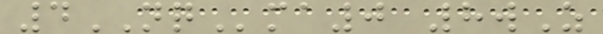4NQma0 8wZ
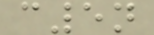c5n
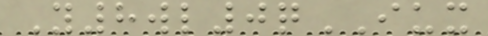Y8wl0qIUX
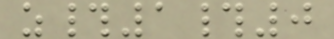z#1#0
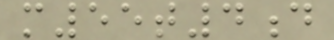m55t4d
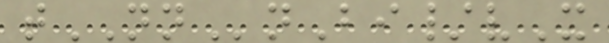tNNnBi/vX
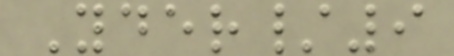Yder/9
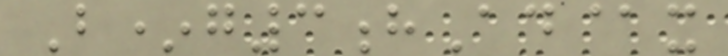B*g3hAd@x
